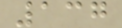137
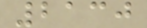2130
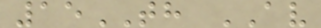15TH AV
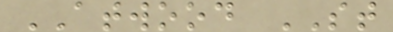ATWOOD ST
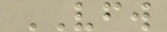VFW
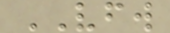VFW
